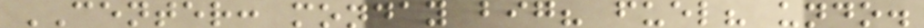CENTER: monday big? fuel? undo.
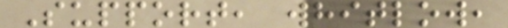Support, whitlow,
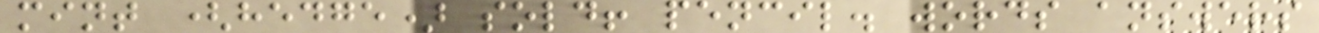mint (hedge) sold! pencil. words answers
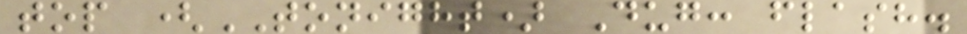top (TONIGHT) Dug: flash.
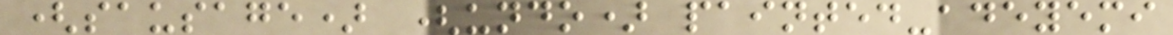(sausage) (undo) painted-adeyemi
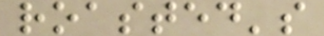roasted's
